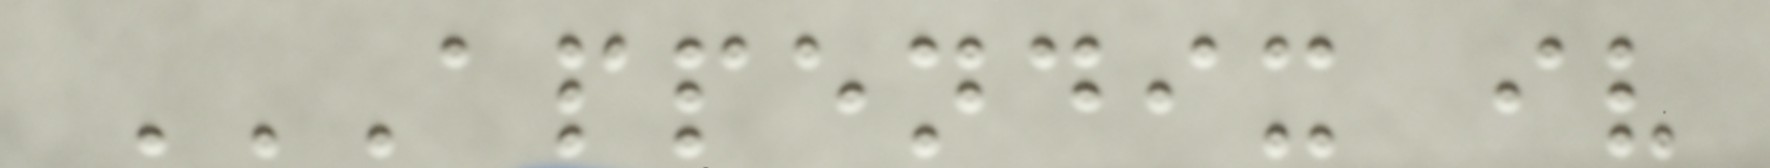APPENDIX IV
